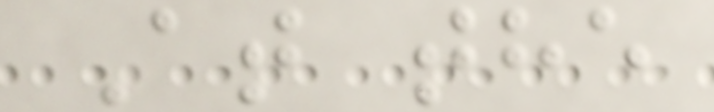At the
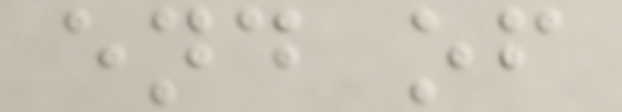end of
